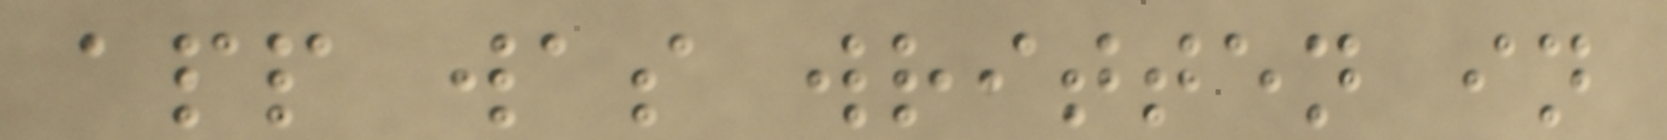app was written in
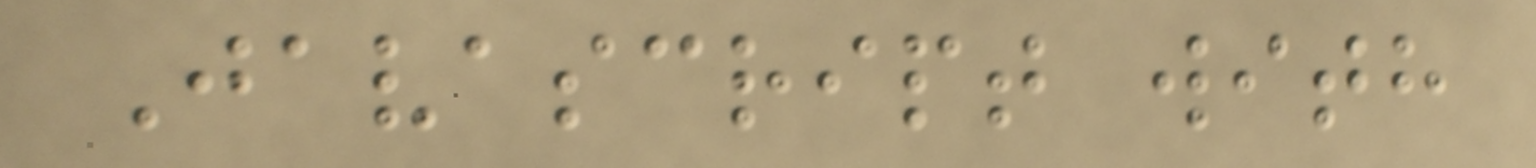Javascript with
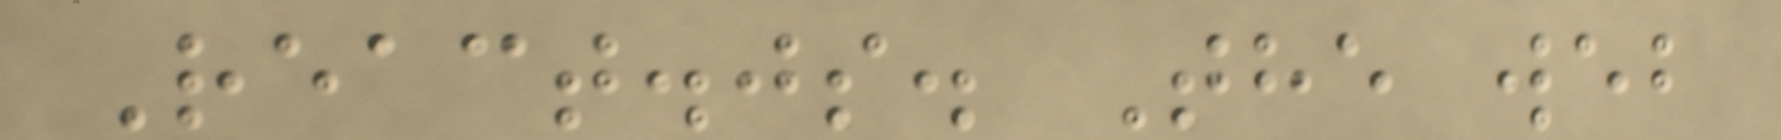React.js. The web
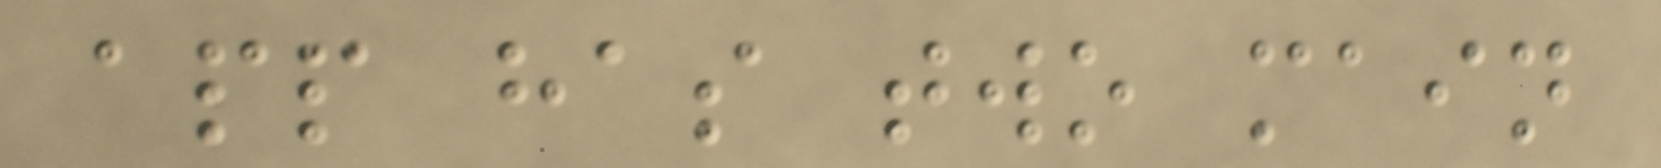app has two main
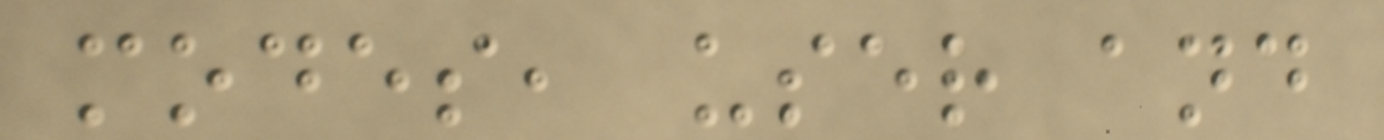modes, user and
